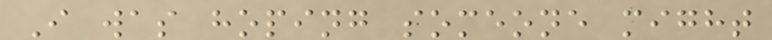I was hoping someone might
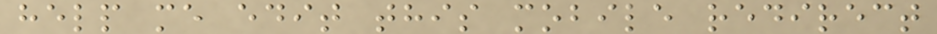help me edit this mobile redirect
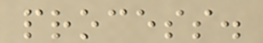process.
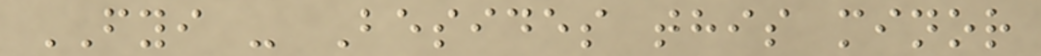FYI - Besides this minor
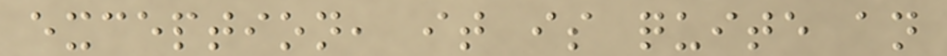exception, it is quite an
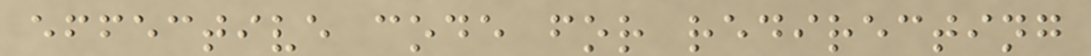effective code for redirecting
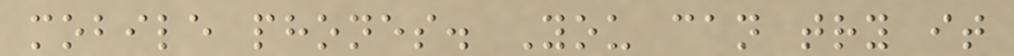mobile phones. You can try it
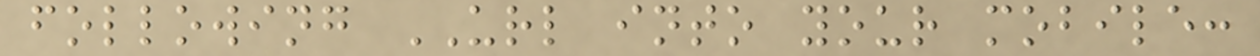following URL into your mobile:
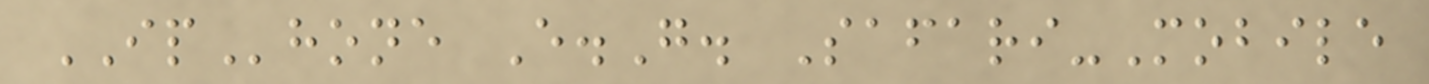IPhone E.G. Safari-Mobile
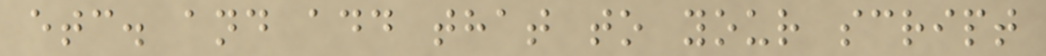etc. and add that to your script
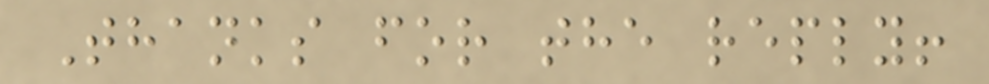Thanks for the reply!
